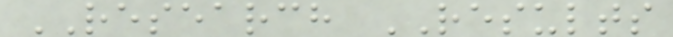RESEARCH RESULTS
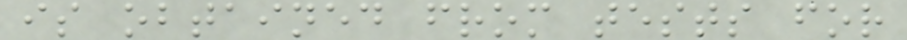is obtained from tests for
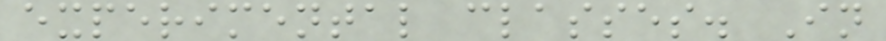experimental classes. In
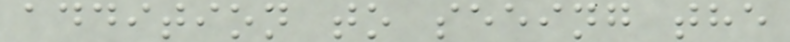addition to seeing the
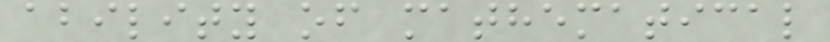ability of mathematical
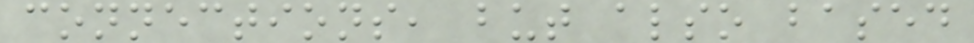connections, but also based
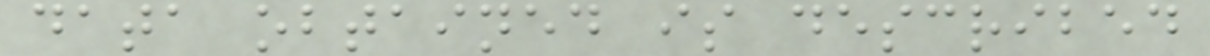data obtained is described
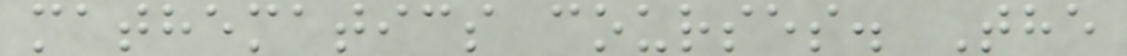mathematics courses. The
